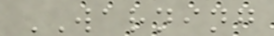WARNING
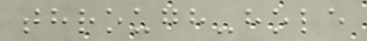through-hole
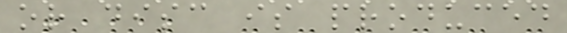or disc is produced
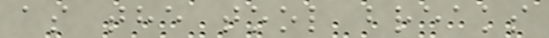as the tool breaks
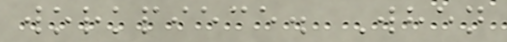workpiece. When
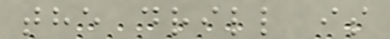the drill is
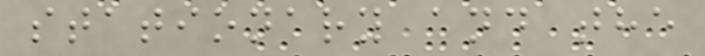stationary and the
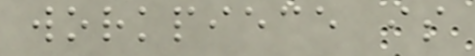workpiece is
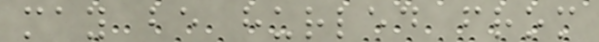may be hurled from
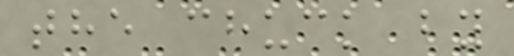the chuck by
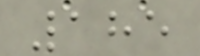185
